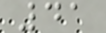41
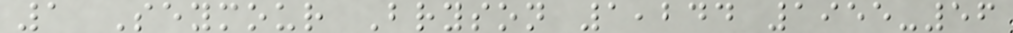1 Seymour Bryson 1,244 1955-56
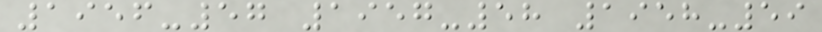1956-57 1957-58 1958-59
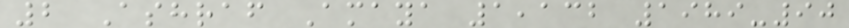2 Ashraf Amaya 1,132 1989-90
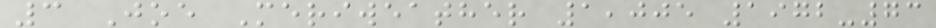3 Joe Meriweather 1,005 1972-73
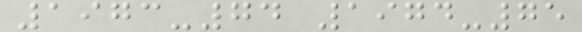1973-74 1974-75
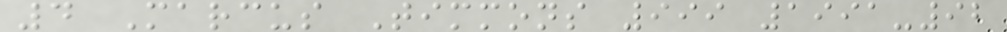4 Marcus Timmons 999 1991-92
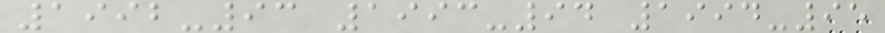1992-93 1993-94 1994-95
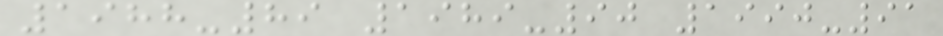1988-89 1989-90 1990-91
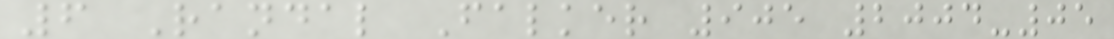6 Randal Falker 905 2004-05
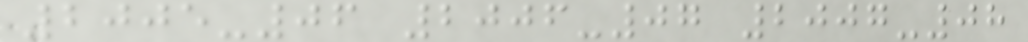2005-06 2006-07 2007-08
